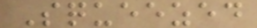Squeezed
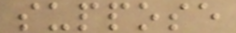suppose
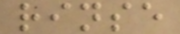rinse
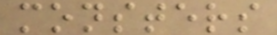monsters
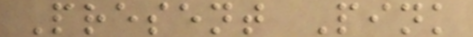Present Pink
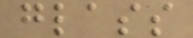glass
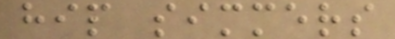hip simmers
